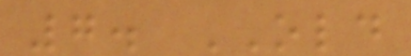7. OLD
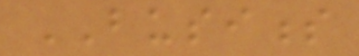BUSINESS
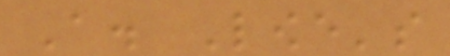A. Lowe's
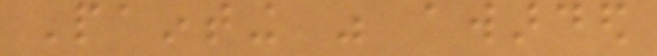Painting was awarded
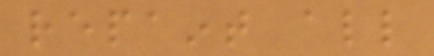repaint all
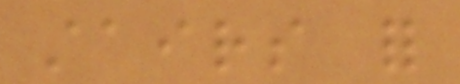stairs for
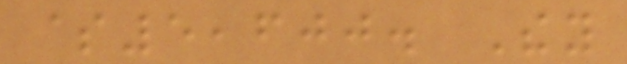$5,600. They
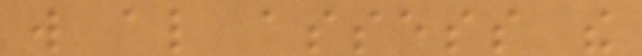will also assess the
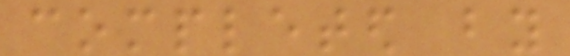completed by
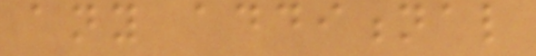any additional
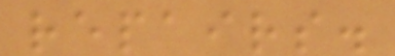repairs.
